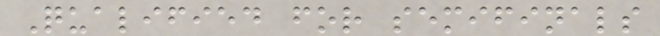Qualified for semifinals
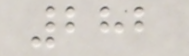282
